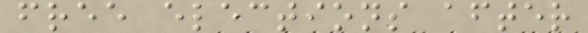free elections after
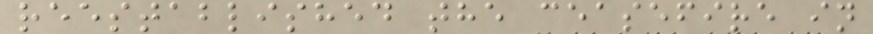reestablished the ceasefire in
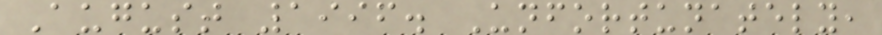August 1996. Unfortunately,
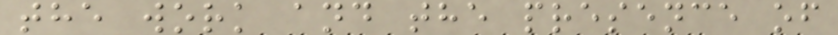the work and the presence of
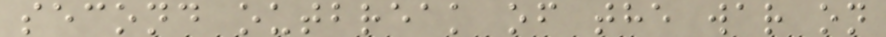second outbreak of the war on
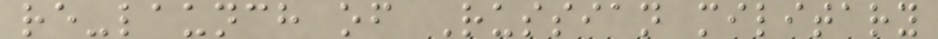re-launch of Russian military
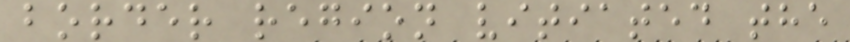border region vitiated the
